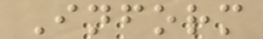Inform
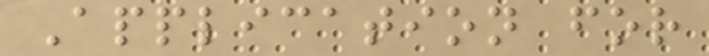Application for
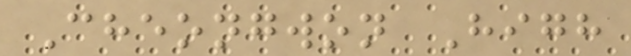Cheongwon High
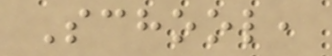School,
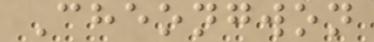Cheongwon
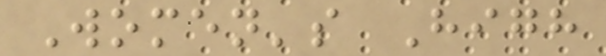Women's High
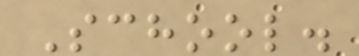School.
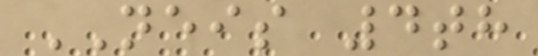NEIS 4th
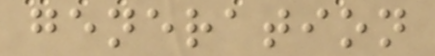generation
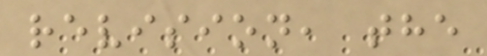revision, the
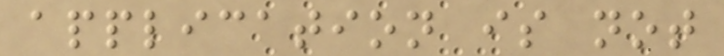application is not
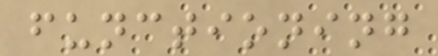functioning
